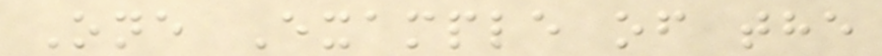One Example of the
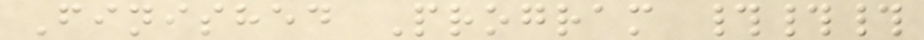Finished Program ###
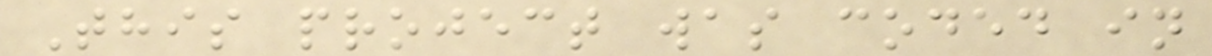This project was coded in
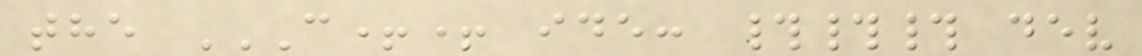the C++ IDE: ### DEV
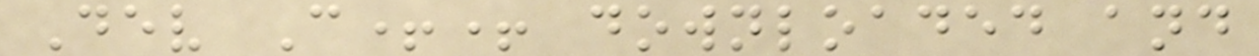Dev C++ downloaded and
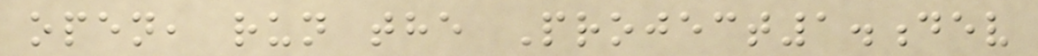open, run the Project1.dev
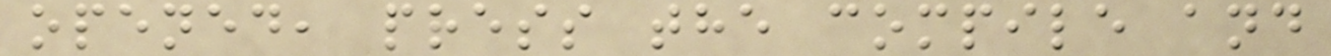opened, press the compile and
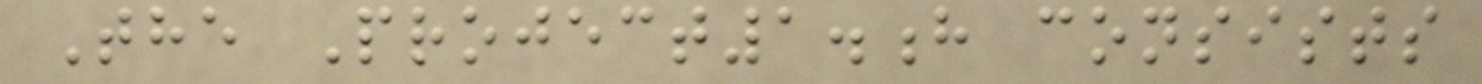The Project1.h consists
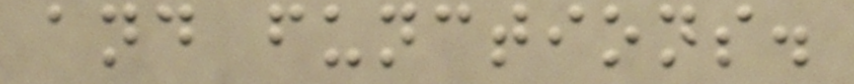and functions.
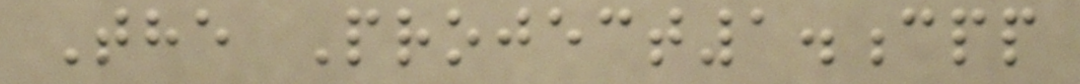The Project1.cpp
